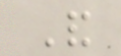And
